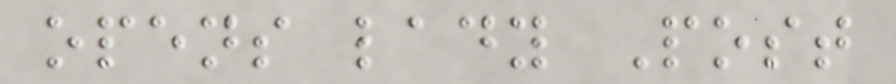opens lady Post
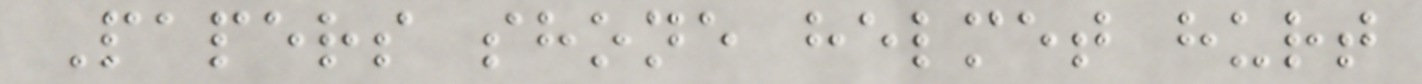Papers shone helmet hurt
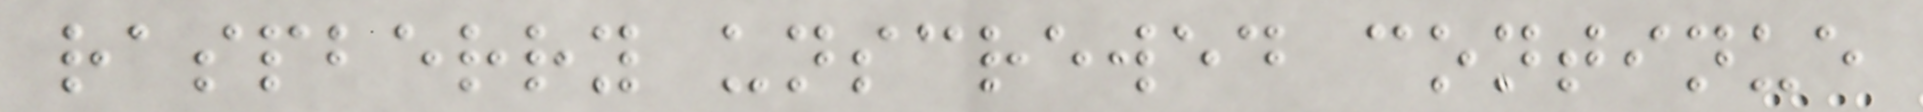raspberry unscrewed continue
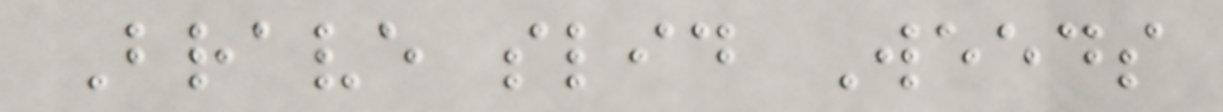Brave slid Weeds
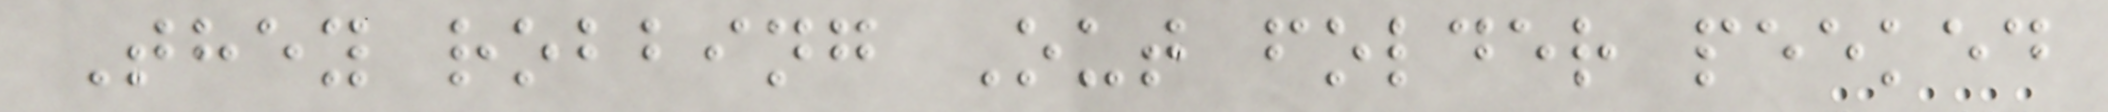They robbing Out folder peeked
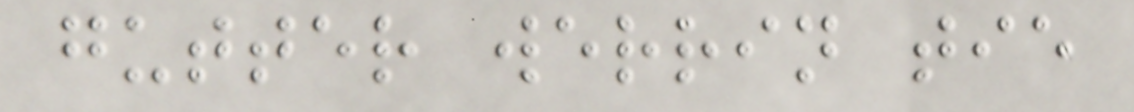gutter werrin tie
